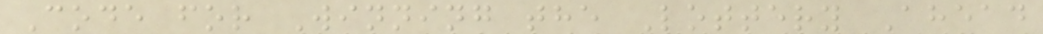Code for Winning the Lottery Ahead
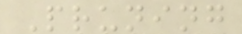Pruning
